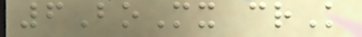6BoMx crK
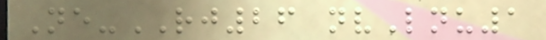Ne-RJ26 nvLnu1
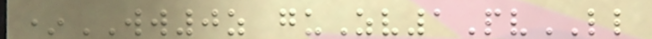*WW0z guZv1PvLL
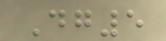Dg5
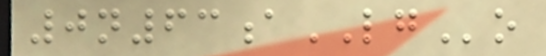0n63aLGo
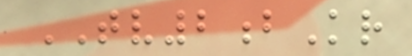TV2bKr
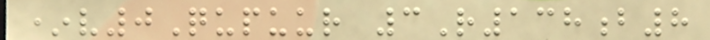*v0Qupuur 3R138b8
